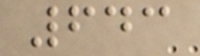643
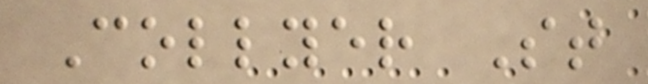Collyer St
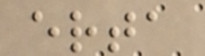erta
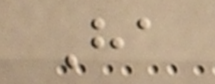Ha
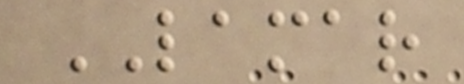LAMAR
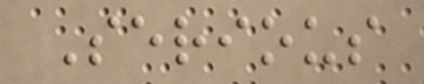Serious
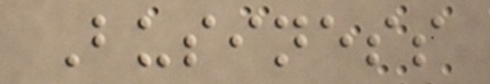Business
